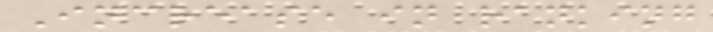Increase in ranking
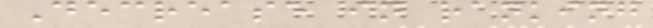Decrease in ranking
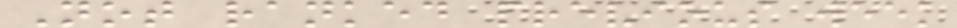Not ranked previous week
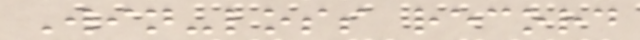Win-loss record
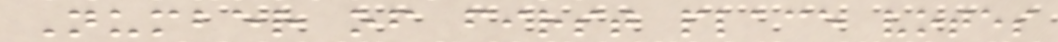Number of first place votes
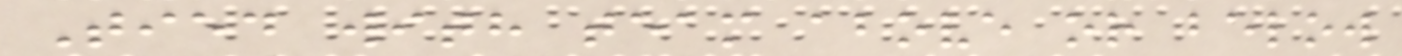Tied with team above or below
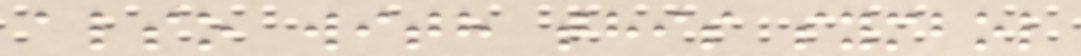also with this symbol
